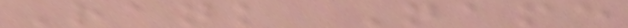Rank Name
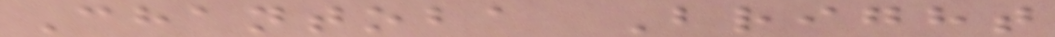Chantoba Bright
